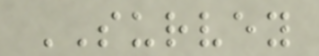SURVEY
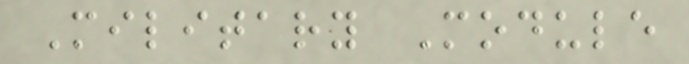Military Module
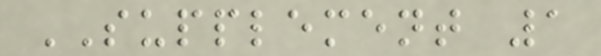SUPPLEMENT 1
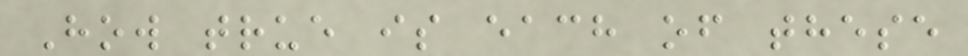How true is each of these
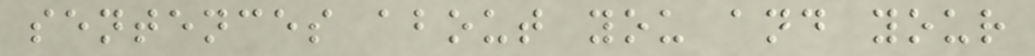sentences about you and your
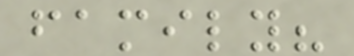family?
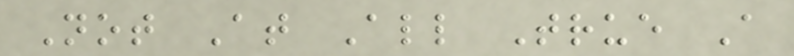Not At All True A
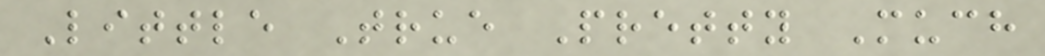Little True Pretty Much
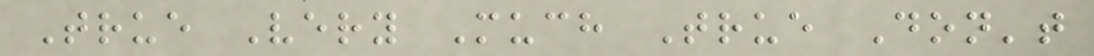True Very Much True Don't
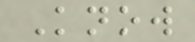Know
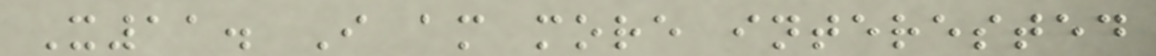X11. I am more interested
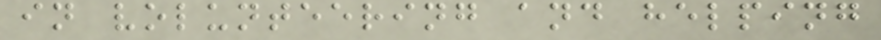in volunteering and helping
